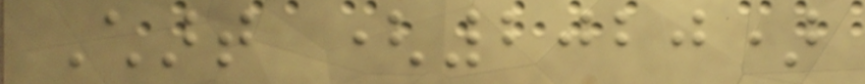Chart (2020)
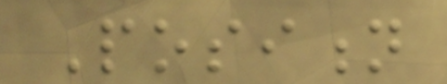Position
